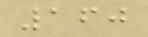160
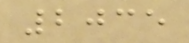2035
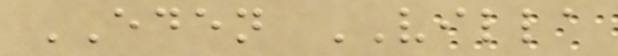EDEN VILLA
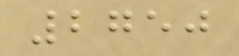2750
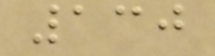130
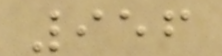956
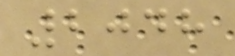2048
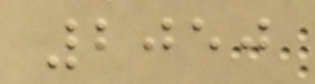2050
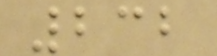232
